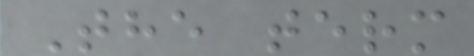The term
